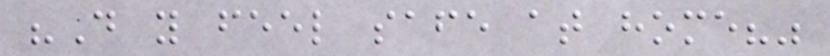"Do you feel safe at home?"
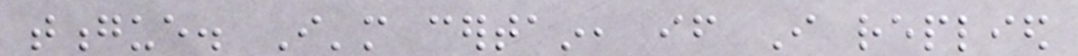tongue. I'm certain, if I replied
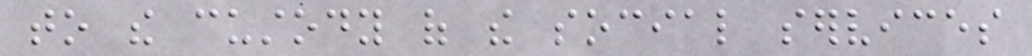to the custody of the social services
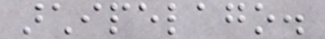archipelago.
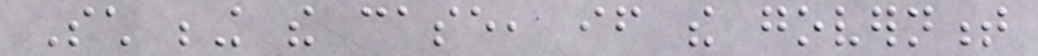Such being the case, if the government
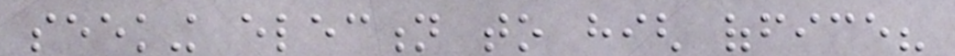seeking election to high office?
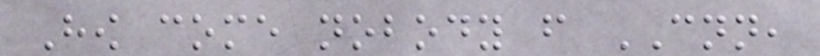How come nobody from CNN,
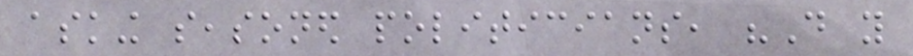asking seasoned politicians, "Do you
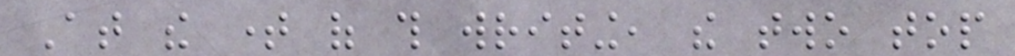At the time of this writing, the two top
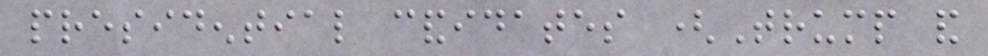presidential candidates (Trump and
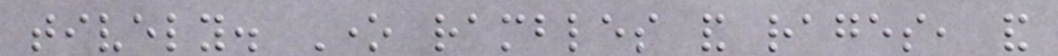tively. One rambles and rages, and
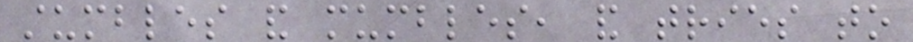stumbles and mumbles, and tries to
